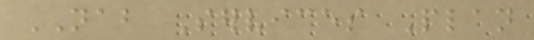NAB Services Plan
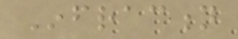Infraction
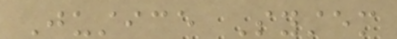Justice System
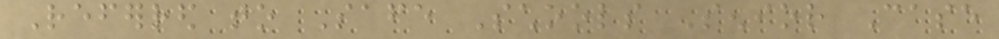Referred to Safe Schools Senior Case
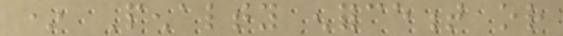* Penalty enforcement or
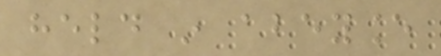held in abeyance
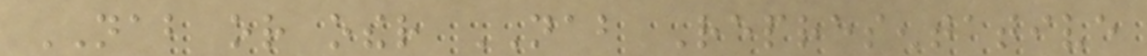NAB or other NAB Representative
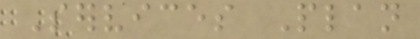Services Plan
